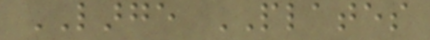LARGE PLATES
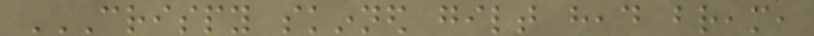CRISPY SKINNED GILT HEAD BREAM,
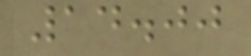14.00
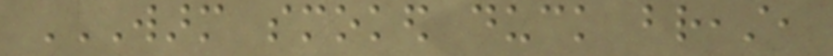WARM SMOKED DUCK BREAST,
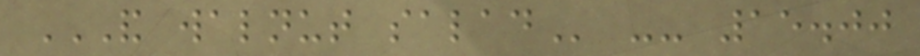AND WALNUT SALAD -- 15.00
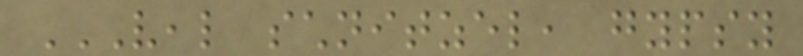VEAL SCHNITZEL, GYPSY
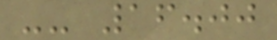-- 16.00
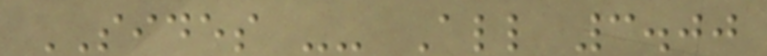SIDES -- All 3.00
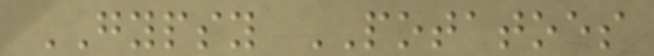GYPSY POTATOES
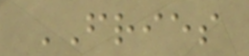FRIES
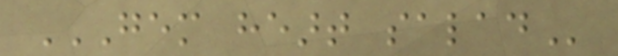GEM HEART SALAD
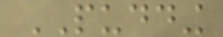PUDDING
